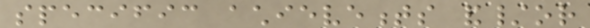specific achievements and/or
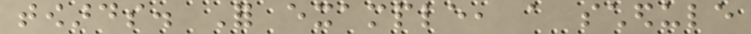towards. For example, a schedule
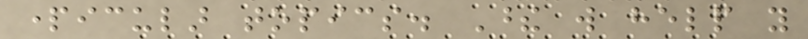particular topics. These will help you
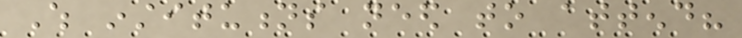Which institutions need to attend?
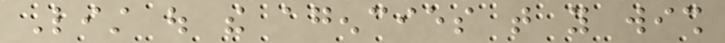List out the agencies that you wish
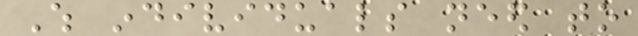Which individuals need to
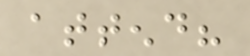attend?
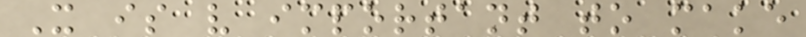It is very important to make
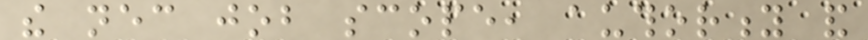the necessary job scope, authority and
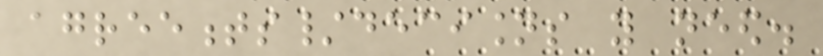agreements/decisions you need.
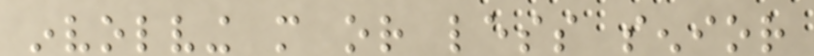involving more or less senior
